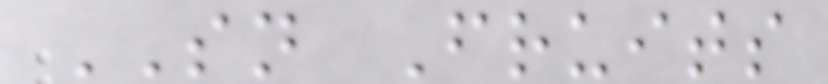SN Fruits
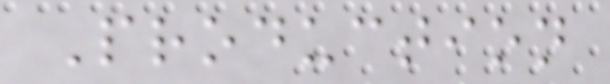Production
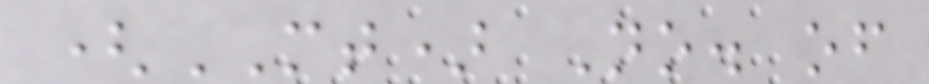(MT) No. of
